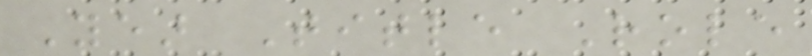Year Title Role
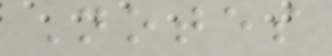Notes
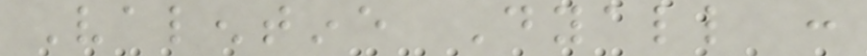Valentine Dyall :
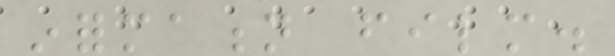information film.
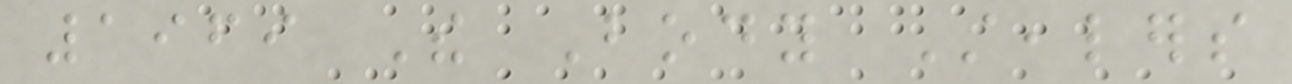1969 The Body Stealers
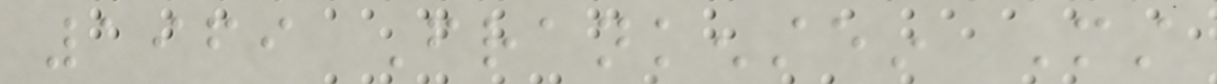1969 Frankenstein Must
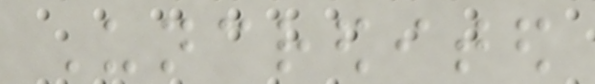Uncredited
